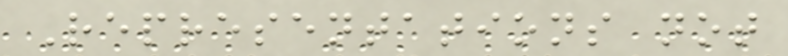Representations not
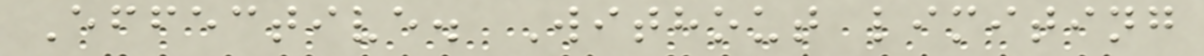Effective. Without limiting
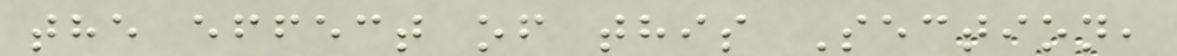the effect of this Section,
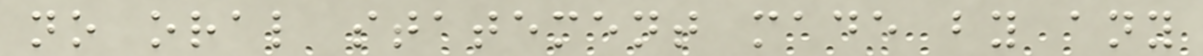no oral statement made by any
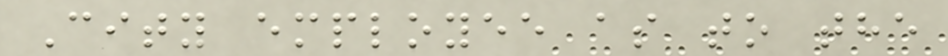City employee as to the
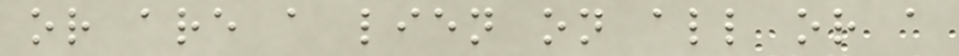or are a lien on all or a
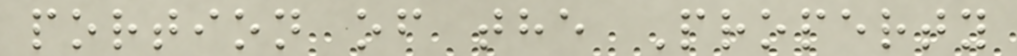portion of the Property
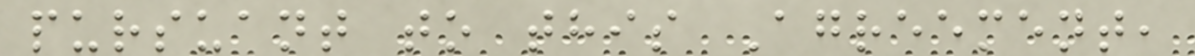pursuant to this Agreement,
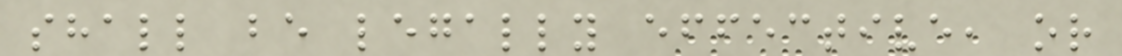shall be legally effective, or
